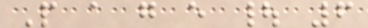P a g e | 6
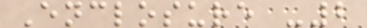Enclosure -2
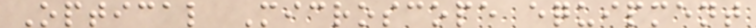Optical Microscope equipment
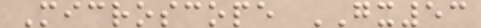Microscope GX53
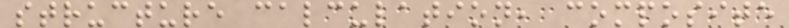structure calculation, composite
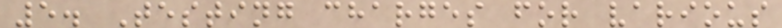5. Testing charges for various
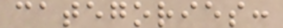categories:
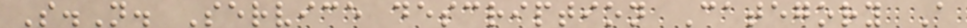S.N. Service description Category A
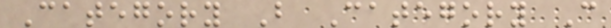Category B Category C
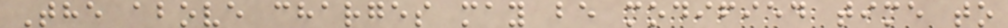The above charges may be modified time to
